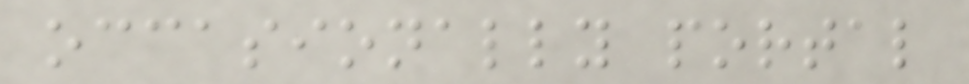occasionally portal
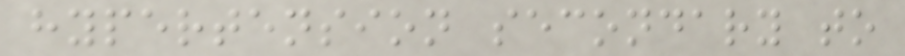hypertension secondary to
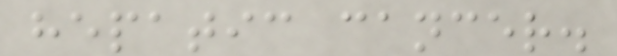hepatic cancer.
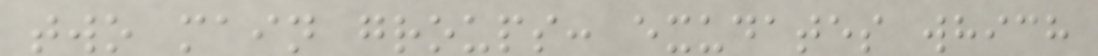two main groups: exudates which
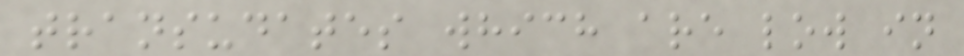transudates which are low in
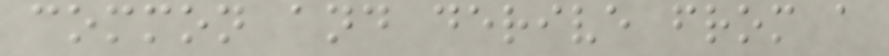common and derive from a
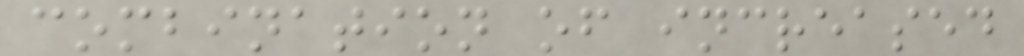combination of increased
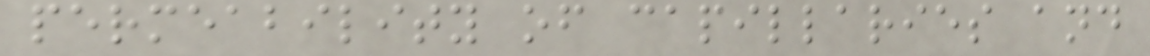permeability of capillaries and
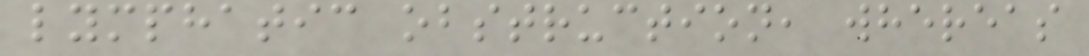lymphatic obstruction, whereas
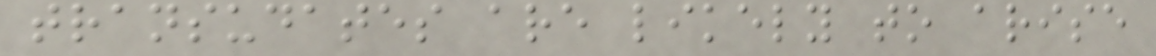transudates are likely to arise
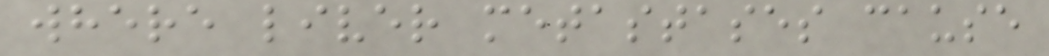where liver metastases cause
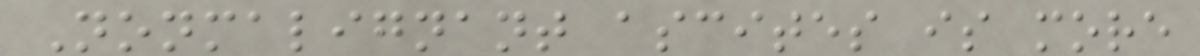Nonmalignant ascites is more
